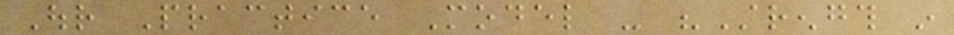Our Practice Model - "Strength in
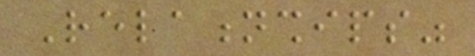Relationships"
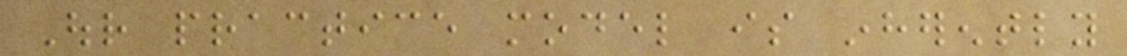Our practice model is inherently
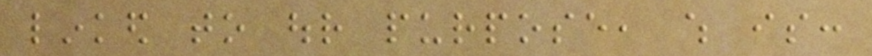linked to our purpose, which is:
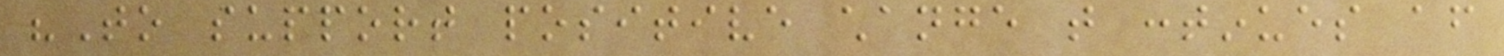"To support positive change that continues after
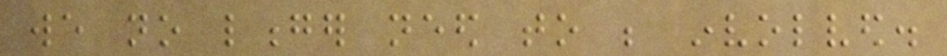we no longer need to be involved.
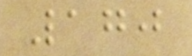170
